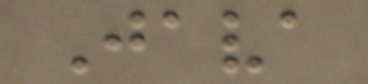Java
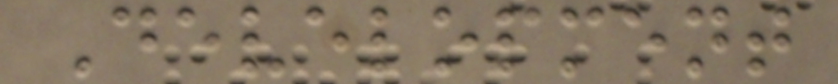Development
